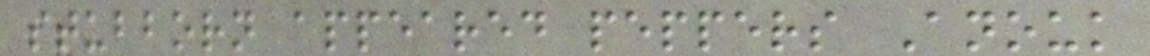stubborn appeared peppers Anouk
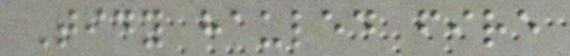Tidy hauled fire
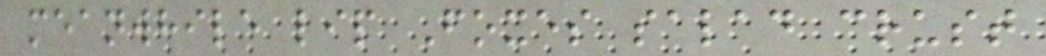meanwhile lip Foxes salad crust
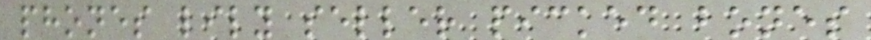phones lily seller picked bones
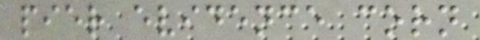pier evidence corn
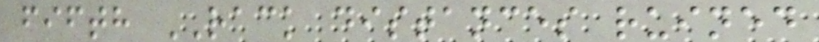fifth RACK distances ruined
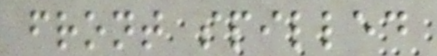front spilled
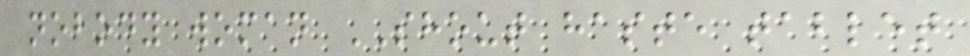nobody woman SHOUT haste tablet
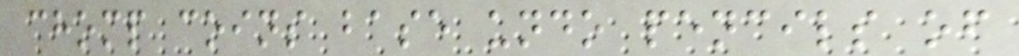chomp coins base undo pencils of
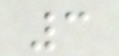3
